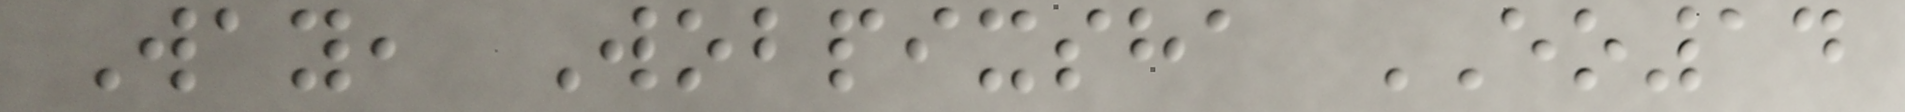Way, Wobpixsha EO14
